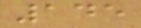145
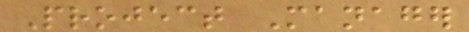Project Manager
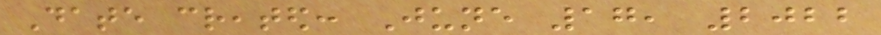Date created: June 17, 2022
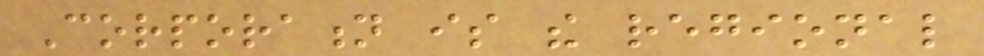Corporation is the regional
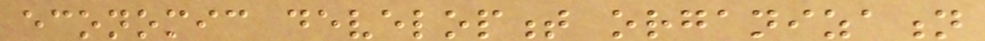economic development organization
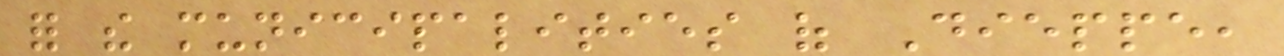for the municipalities of Dieppe,
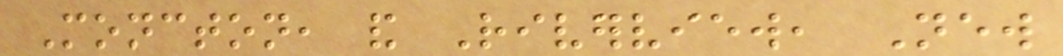Moncton, and Riverview, New
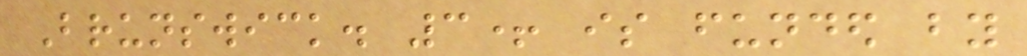Brunswick. 3+ is funded by
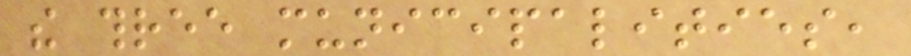the three municipalities,
